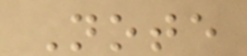Note
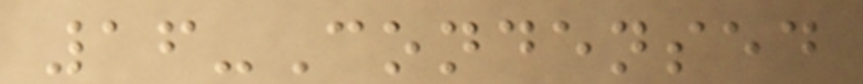16-Condensed
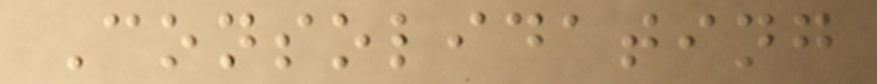Consolidating
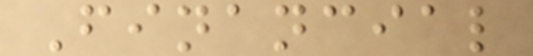Financial
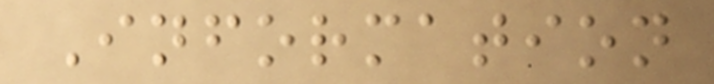Information
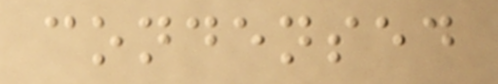condensed
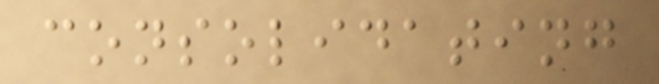consolidating
